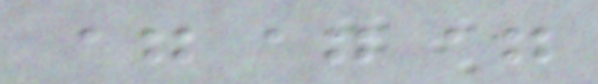===
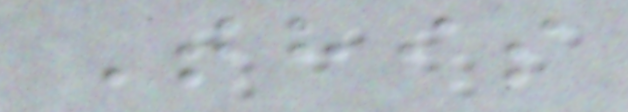This
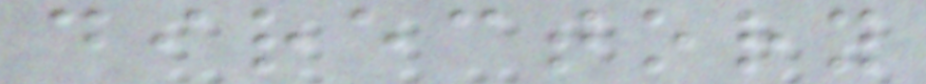directory
